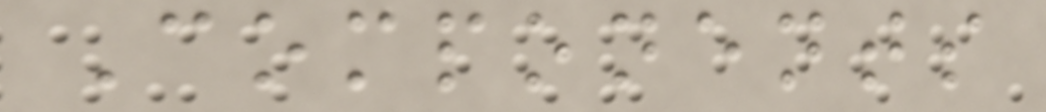Components
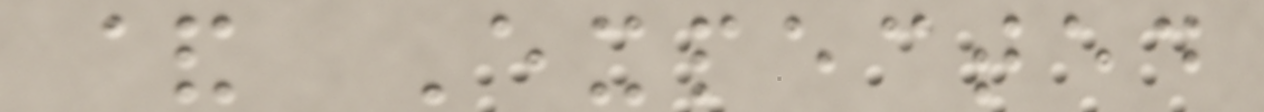& Expected
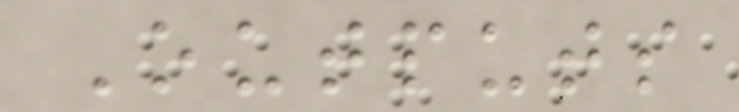Outputs
